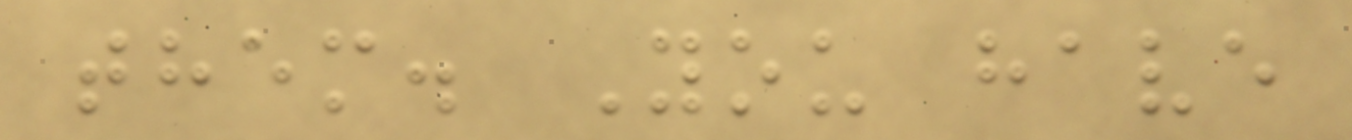them. You have
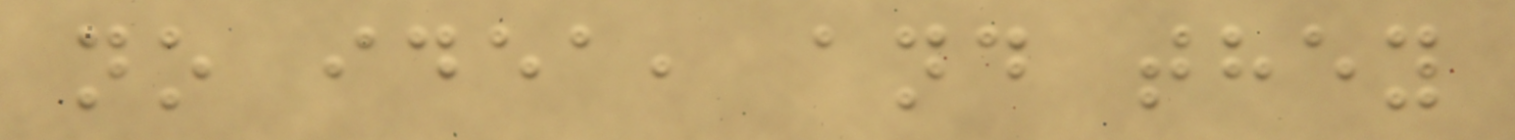no idea, and they
